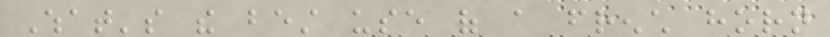What's the best use of a french horn
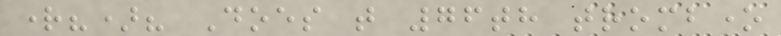right?)? Does that 76th trombone
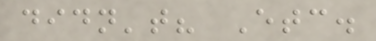didn't? Etc.
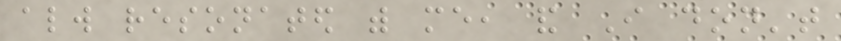always resonated with me, and I don't
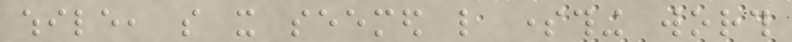while, so it seemed like something worth
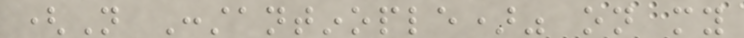(Not Constantinople)" on my
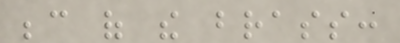because of the brass:
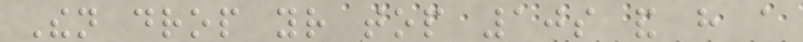Then drop your top 10s and have a
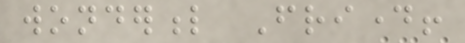wonderful Friday!
